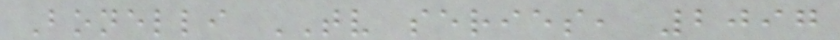Bonelli TV series, 2097
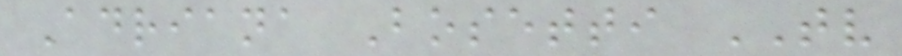Adriana Bosetti TV
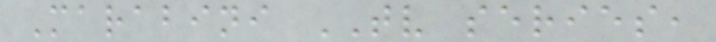Marabini TV series,
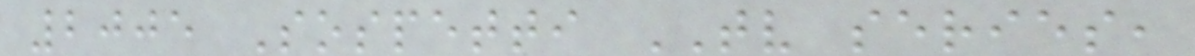2005 Sospetti TV series,
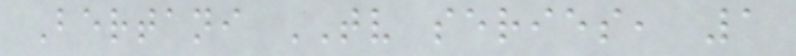Bertani TV series, 1
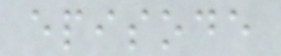episode
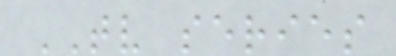TV series
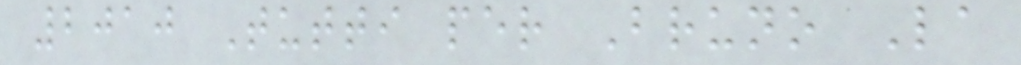2010 Tutti per Bruno La
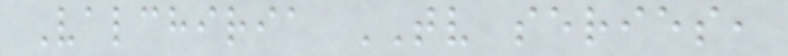Valchiria TV series,
